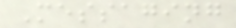Messaging
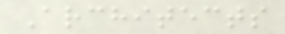Architects
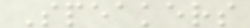Speakers
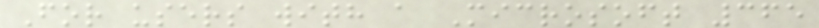For users with a Microsoft 365
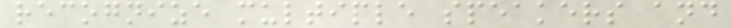recognize multiple speakers and
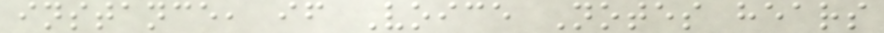instance, if Voice Notes hears
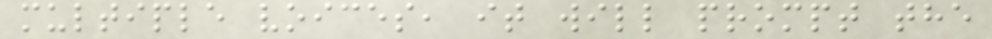multiple voices, it will prompt the
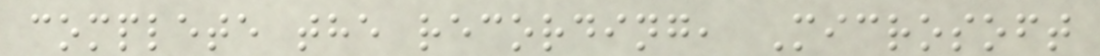complete the recording, Microsoft
